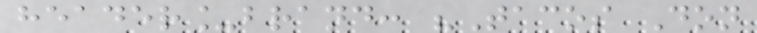header_brand: "Tacos Don
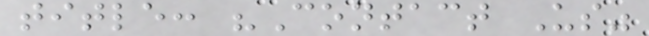title: "Contact Us"
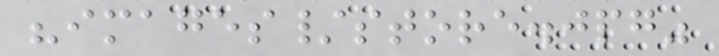"images/store.jpg"
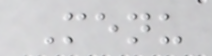Menu
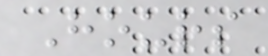Hours
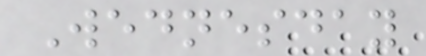Wednesday
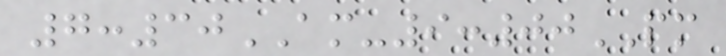7:30AM-9:00PM
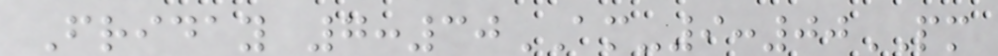Friday 7:30AM-9:00PM
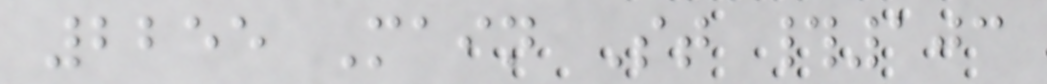2255 Main St #103
